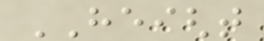HEIGHT
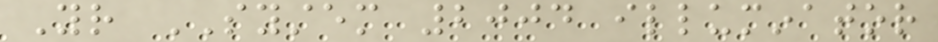Your SYSTEM 2004 illuminator
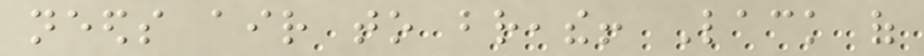needs air to breathe! Lack of
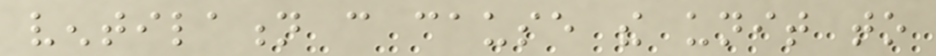ventilation can cause the unit to
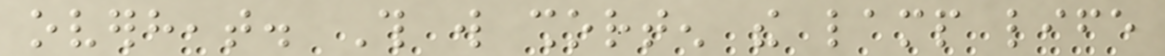overheat. This will shorten the lamp life
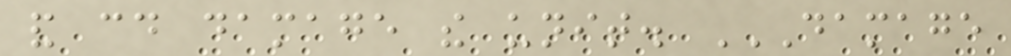and could damage the unit. DAMAGE
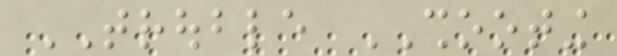TROUBLE SHOOTING
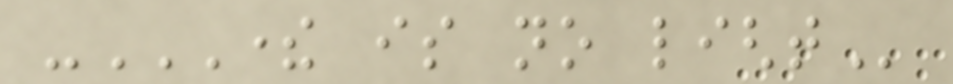-THERE IS NO LIGHT
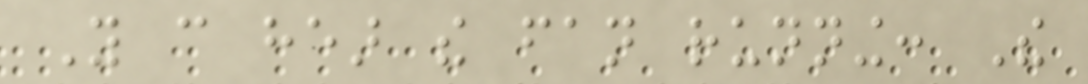You can hear the fan running: The
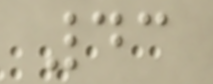43
